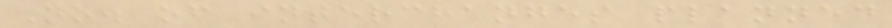No. of interchanges planned
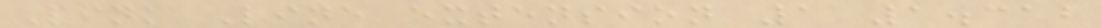Pink Line extension 1 1.312
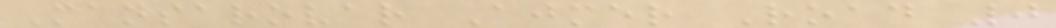Mansarovar Ajmer Road 0
